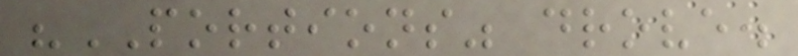"PORTIONS" drove.
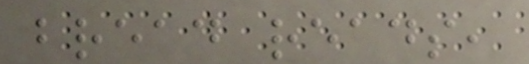bread reads,
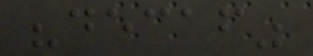"decaf"
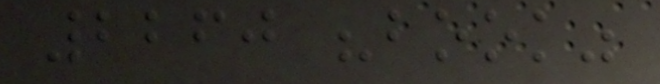2260 "book"
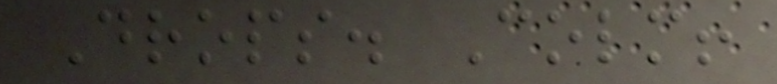Drops. Colm!
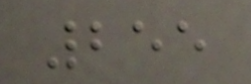255
